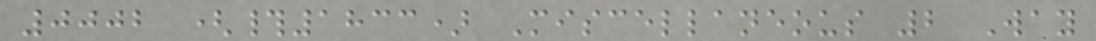0002 (#1833) Miscellaneous 2 Way
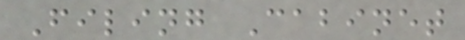Filing Cabinet
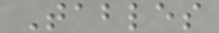Tables
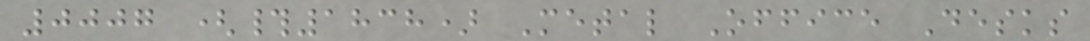0007 (#1838) Metal Office Desks
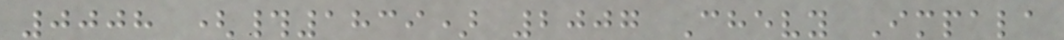0008 (#1839) 2007 Chevy Impala
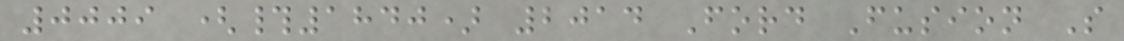0009 (#1840) 2014 Ford Fusion S
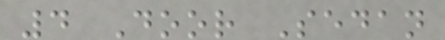4 Door Sedan
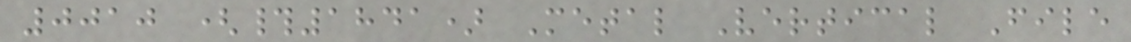0010 (#1841) Metal Vertical File
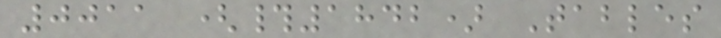0011 (#1842) Tables
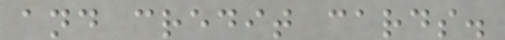and credit cards.
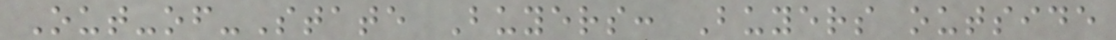Out-of-State Buyers: Buyers outside
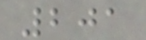201
